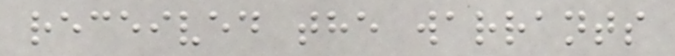received the warrants
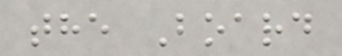the Board
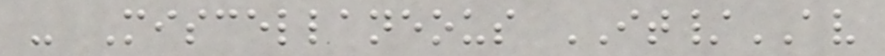- Miscellaneous IT/AV
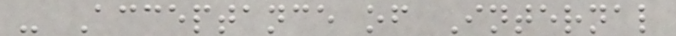- Acceptance of Internal
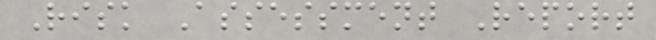Risk Assessment Report
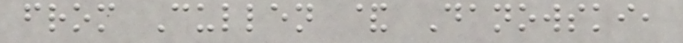from Cullen & Danowski,
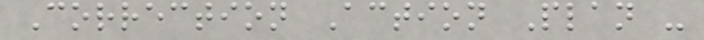Correction Action Plan -
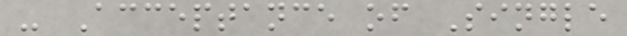- Acceptance of Single
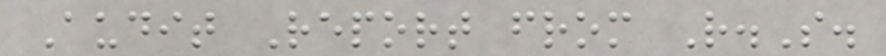Audit Report from R.S.
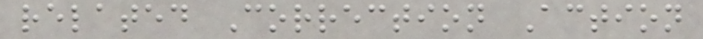related Correction Action
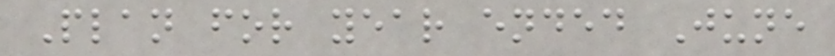Plan for year ended June
